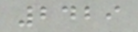2429
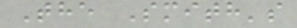The Smith's
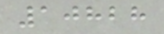10828
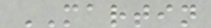MARTIN
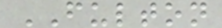FULTON
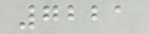7221
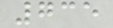735
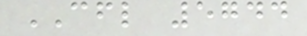CFL 5744
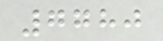7780
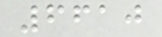6610
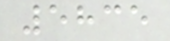5835
